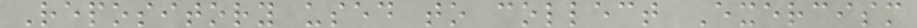Repository used to collect Exercism
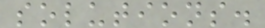solutions.
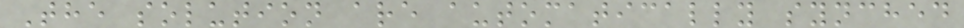The solution are automatically synched
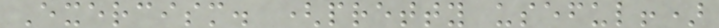Exercism. (pretty useful!)
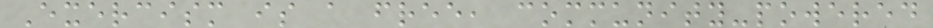Exercism is a free, community-powered
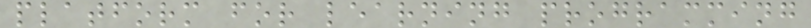platform for learning programming
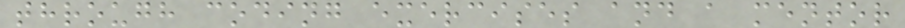through coding exercises and a mentor
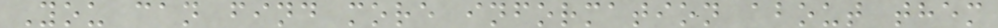You can find more information about them
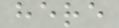here
